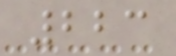223
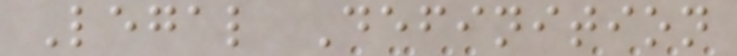Legal Definition
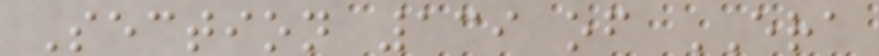Section 139 of ERA
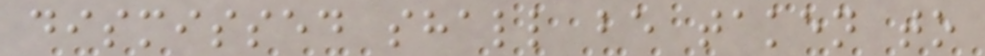dismissed shall be taken to
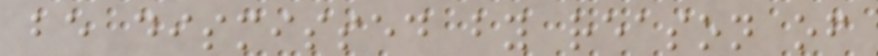be dismissed by reason of
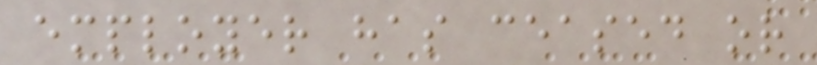employer has ceased or
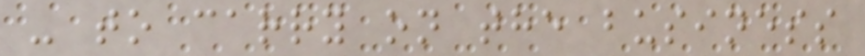- to carry on the business
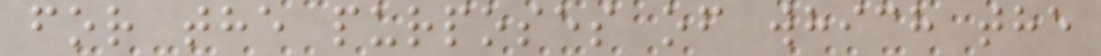for the purposes of which the
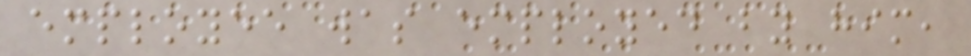employee was employed by him,
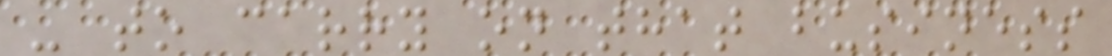- to carry on that business
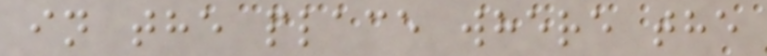in the place where the
